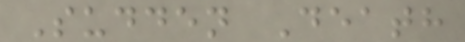Sudden Death
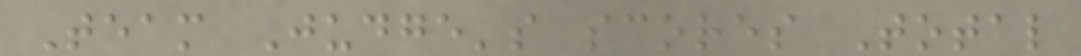Team Judge's scores Total
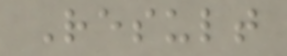Result
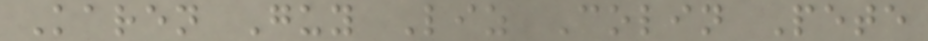Karen Guy Liz Colin Pete
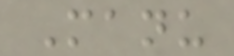Manu
